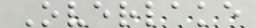Overlake
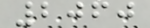2060
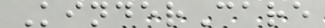KinderCare
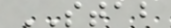STAB
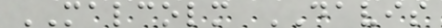MALCOLM DAVIS
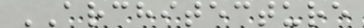ARCHITECTURE
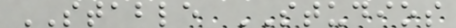STABLE STUDIOS
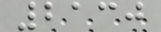2130
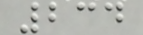234
